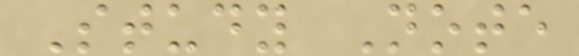Study Note
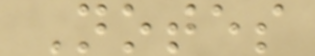Notes
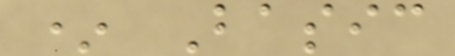* Basic
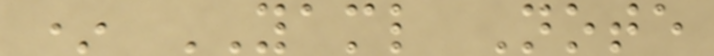* YAML Note
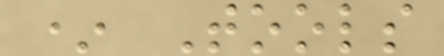* Tools
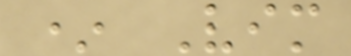* Vim
